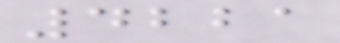4221
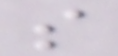s
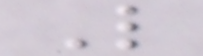L
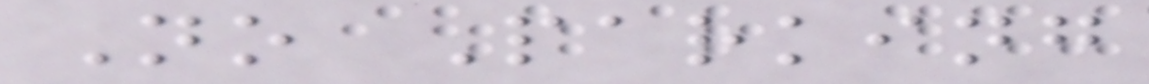No Parking
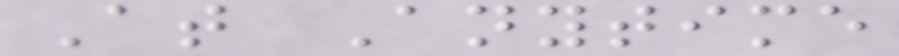At Anytime
